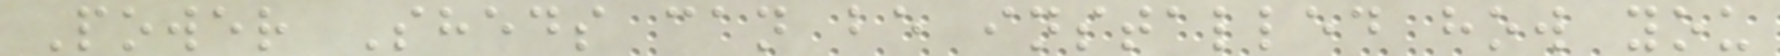Power Sheds can be installed how you
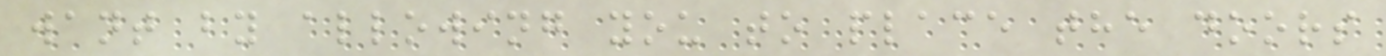want by allowing you to place the doors
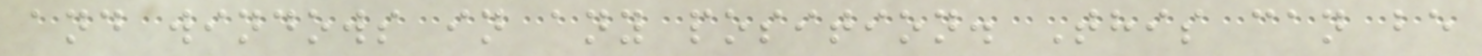and windows in any position. This can be
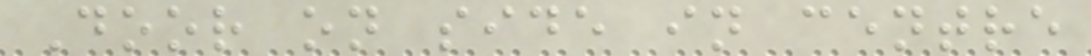Door on side in centre
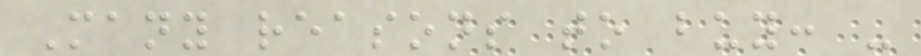Many reasons to buy: -
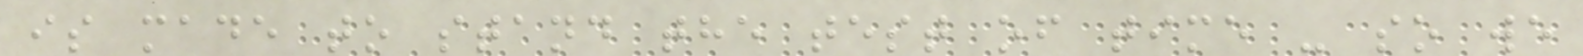is made to stand the test of time - so we
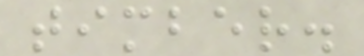timber.
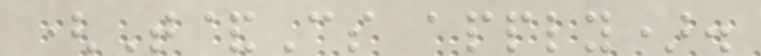(T&Cs apply).
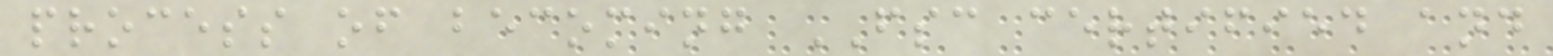process of becoming FSC certified and
